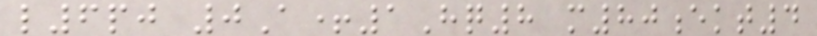l6pj 0A+1Hq8 m80ekt4
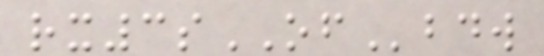rx3sOFbdw
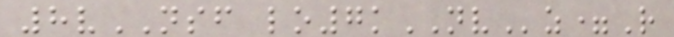8vNSF lo7kNVz=R
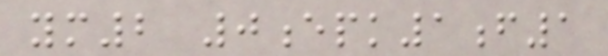ym2 0epk1f1
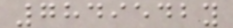7849542y
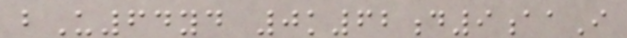bU64yd 0k62d9aaI
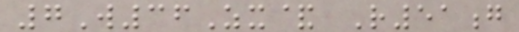7W36Zx& R51g
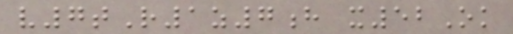v7tR1z7h x52Ok
